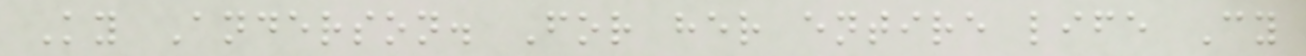Ky Anderson. For her entire life Cy
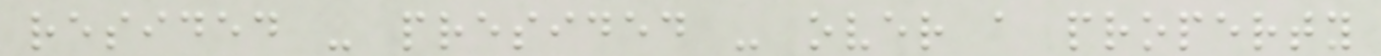resided - presided - over a property
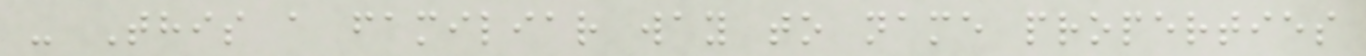- This a familiar way to name properties
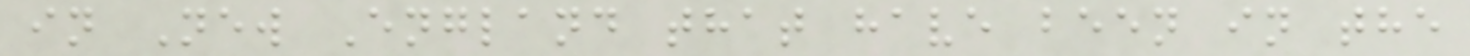in New England that have been in the
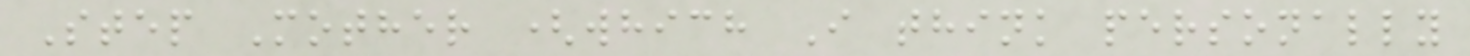Step Mother (which I think personally
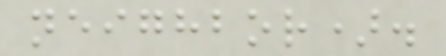neighbor).
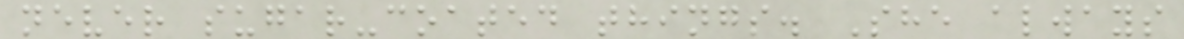never sugar-coated things. She always
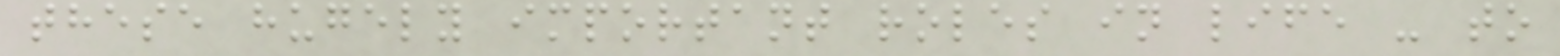these hugely important roles in life - to
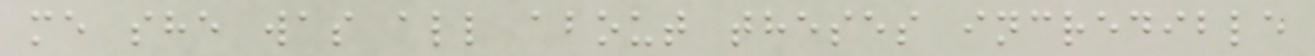me she was all about theses incredible
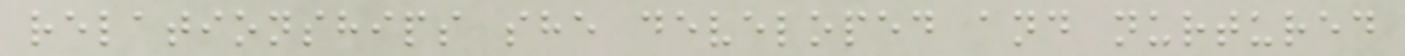relationships she developed and nurtured
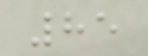85
